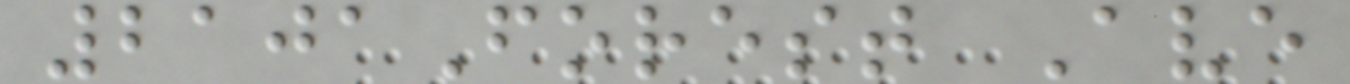2101Forest Ave
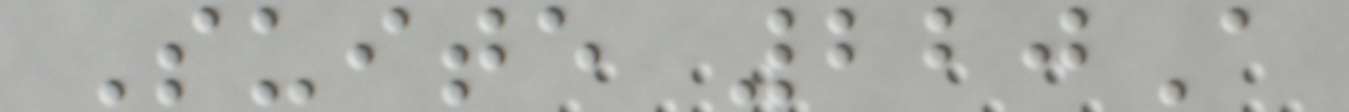Suite 220A
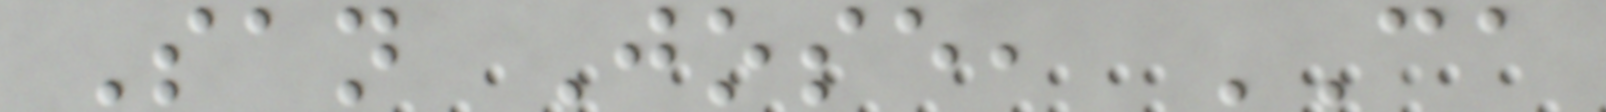San Jose, CA
